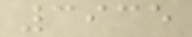3935
